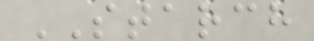STARCH
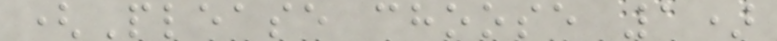(Please choose 1)
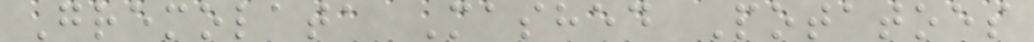Gremolata Mashed Potatoes
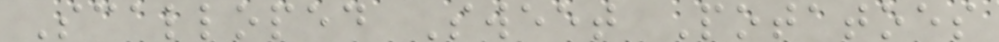Scalloped Sweet Potatoes
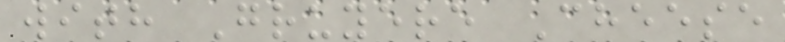with Gruyere Cheese
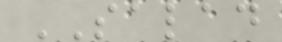SALAD
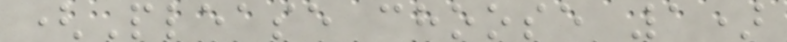(Please choose 1)
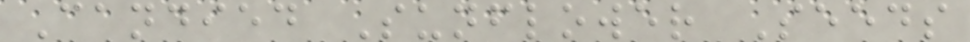Candied Sunflower Seeds
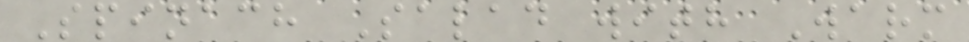Spinach Salad with Warm
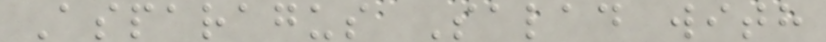Asparagus Salad with
